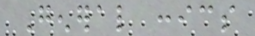General conics
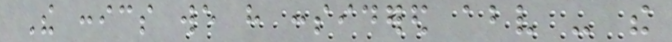The conics we have considered above - the
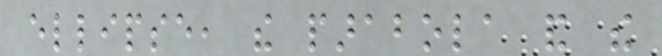ellipse, the parabola and the
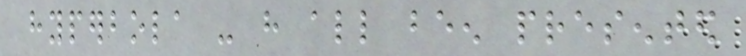hyperbola - have all been presented
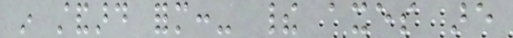in standard form:- their axes are
